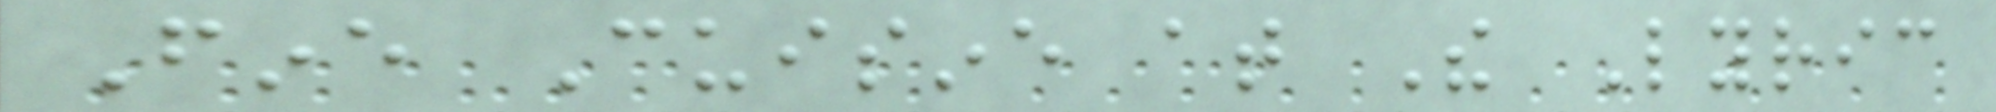Fine Cuisine at The Lyric
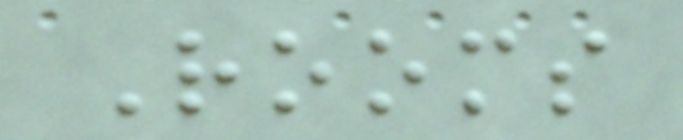Rooms
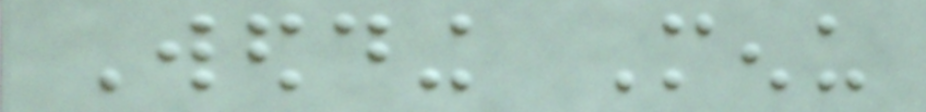Wedding Menu
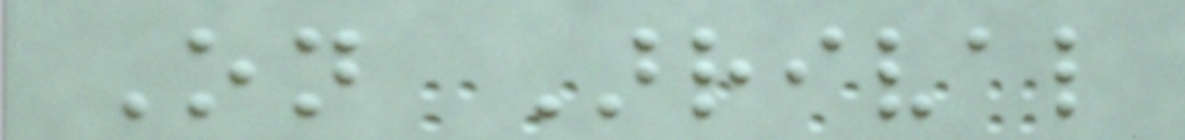On Arrival
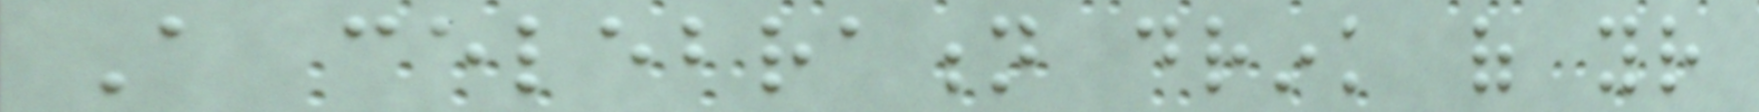A celebration drink of your
